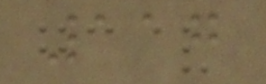117
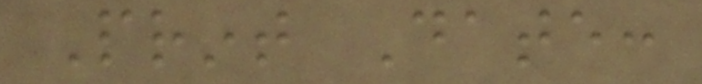Print Date:
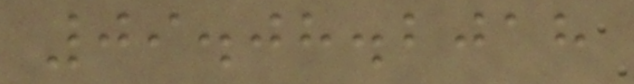09.08.2018
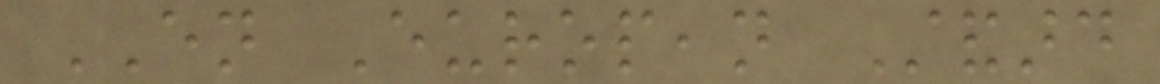EN European Standard
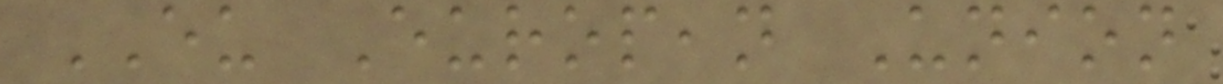EU European Union
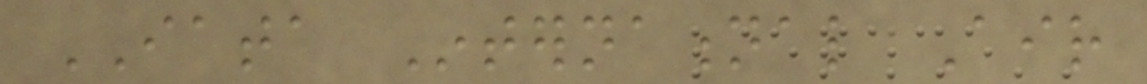IATA International Air
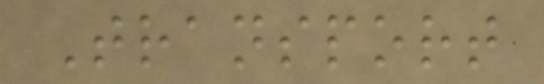Transport
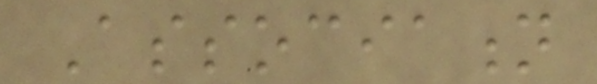Association
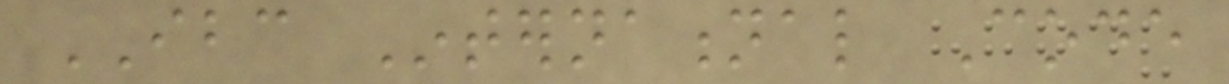IBC International Code
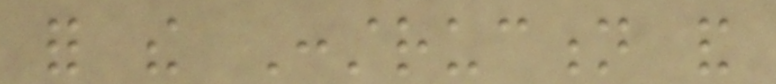for the Construction and
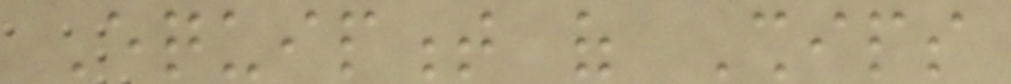Equipment of Ships
